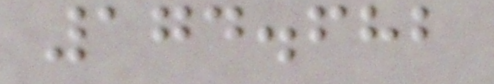174.682
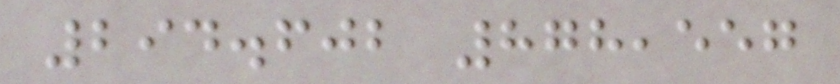294.602 878,557
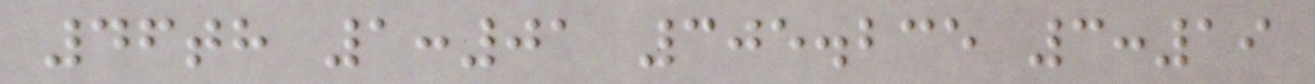46th 1:01 305.235 3:19
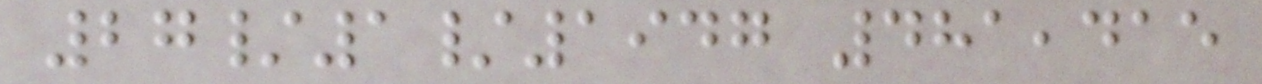27/1/1947 481,415
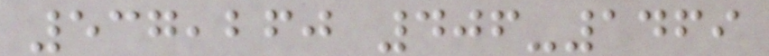537,260 406-1469
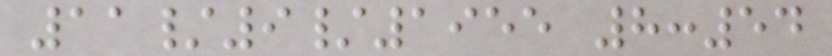11/9/1955 8:54
